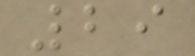29
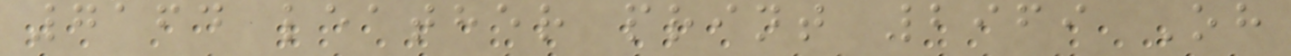7164 leather print 2969 Oh
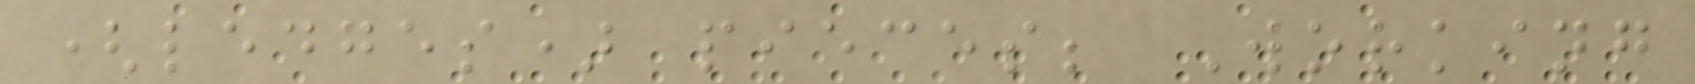(ledges) pieces; Working
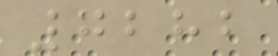7282
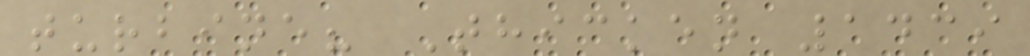turbine? Thicken 1439
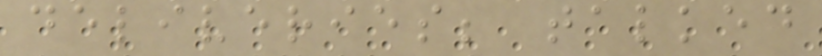deliveries; talked
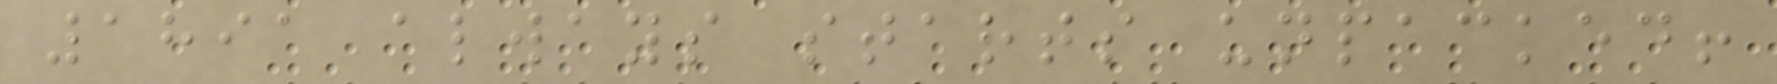1891 always starts unpacked!
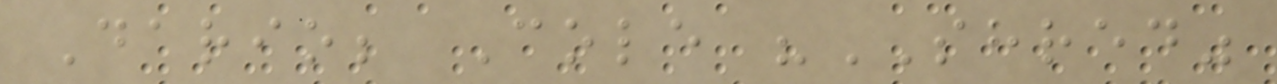Dario; Cole "SHRED"
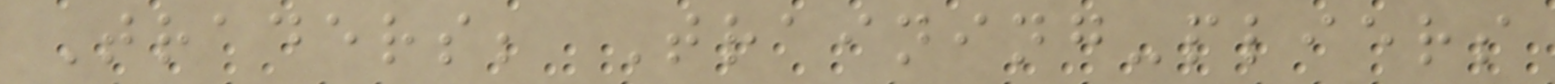Traders; Training-pliers
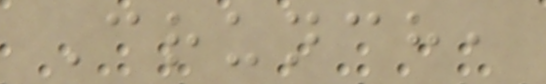Crunch,
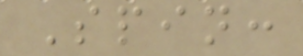Spin:
